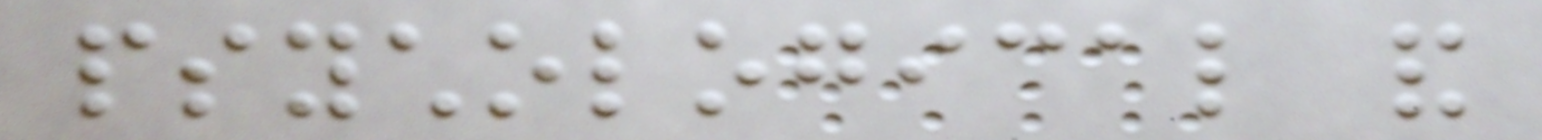psychological and
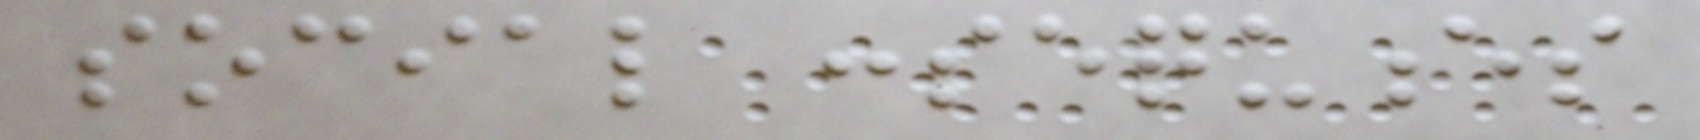social consequences
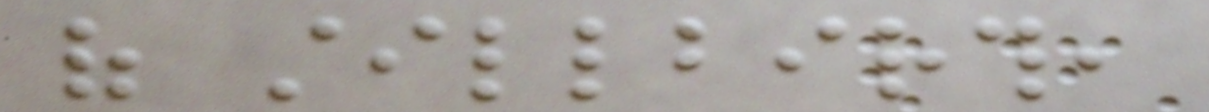of stillbirth,
